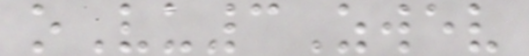oVu3Zwev
